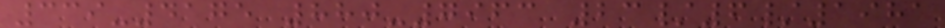339-4175 880-7963 23/6/1981
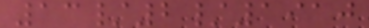13/2/1910
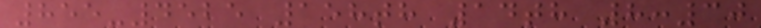855-4525 158th 14th 8:30
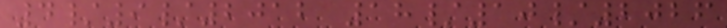4/9/2012 18/10/2026
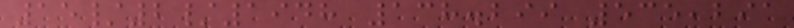15/2/1948 138.299 535,291
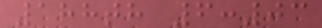188th 6:03
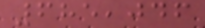685,046
